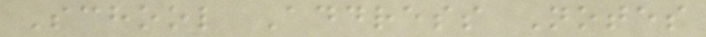School Address Notes
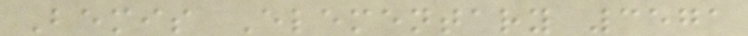Bemis Elementary 3571
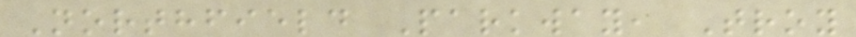Northfield Parkway, Troy
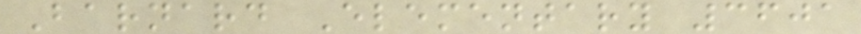Barnard Elementary 3601
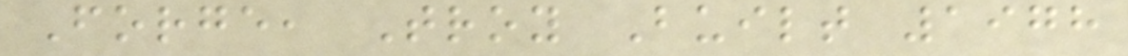Forge, Troy Built 1978
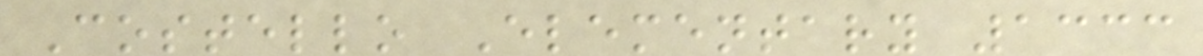Costello Elementary 1333
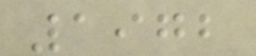1972
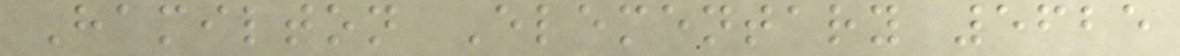Hamilton Elementary 5625
